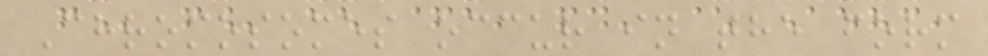Chromosomes occur in the form
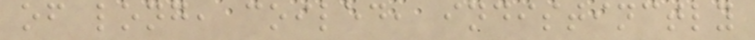of long, coiled, indistinctly
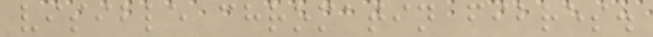visible chromatin fibres.
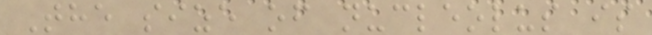The size of nucleolus is
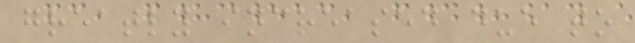greatly increased due to
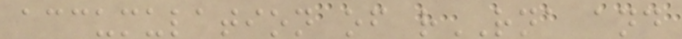accumulation of rRNA and
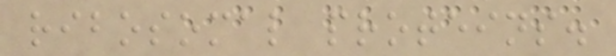ribosomal proteins.
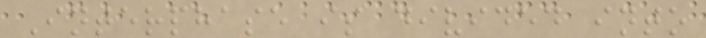Interphase is divided into
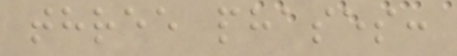three phases:
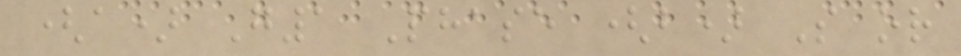(a) G1 Phase (b) S or
